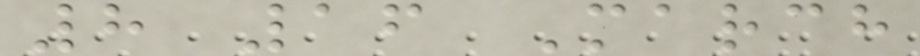8 16 March
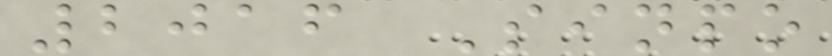2016 Sinpo
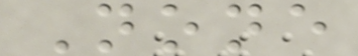None
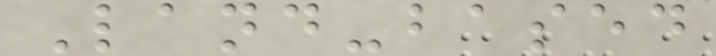Land-based
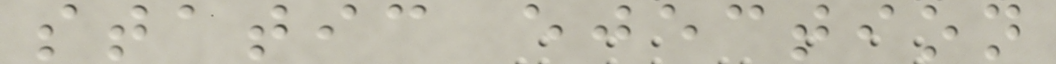static ejection
